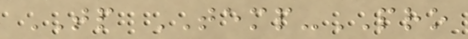TP TEMP-PRO
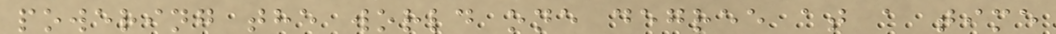powering the world one degree at a time
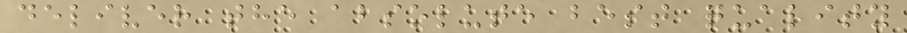deliver the absolute best quality
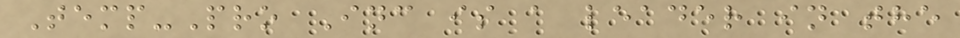Temp-Pro Inc is a leader in the
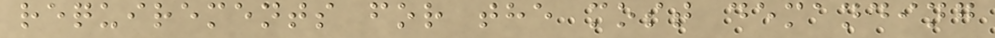requirements for the most demanding
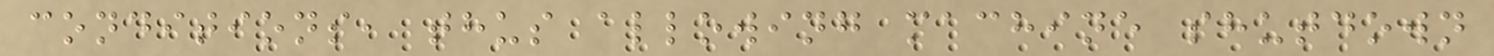conditions, thus allowing machine shutdown
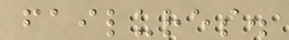failures.
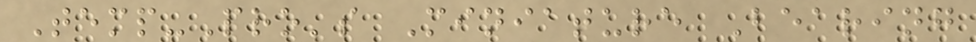Temp-Pro's Miniature Bearing
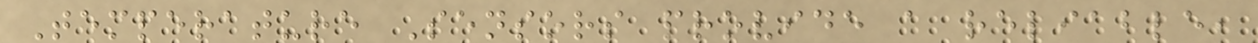Temperature Sensors provide a reliable,
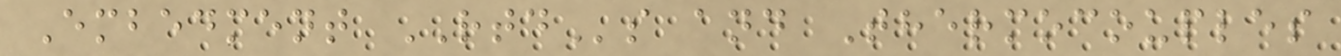Embedment RTDs and Thermocouples
